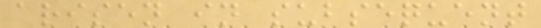arisen in subsequent
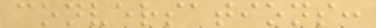conversations:
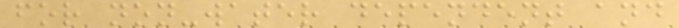for non-water dependent and
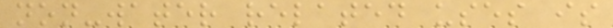non-water related uses is
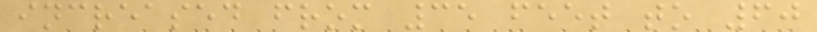increased from 35 feet to 60
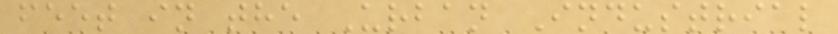feet in the Urban Industrial
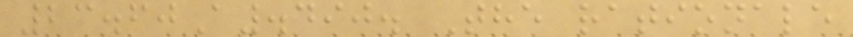23.60A.490. The rationale
